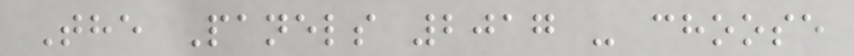The Panels 2017 - choose
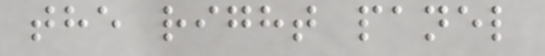the right panel
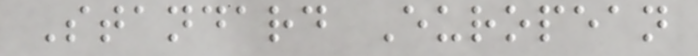Standard European
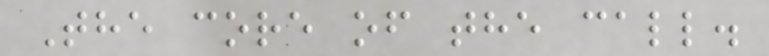The core of the call.
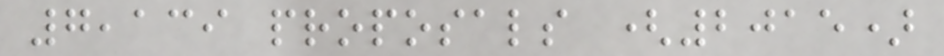7,139 proposals (2015)
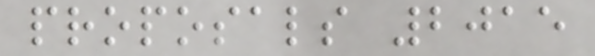proposals 2015
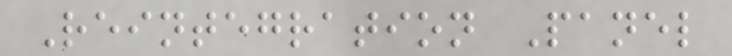Reintegration Panel
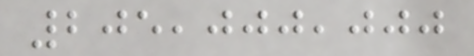205,000,000
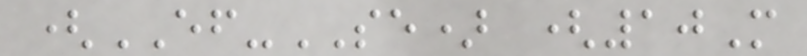(EF-SE) (10M
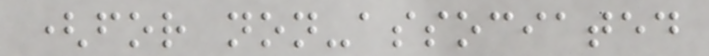(for non-associated
